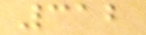312
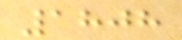1808
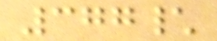377\
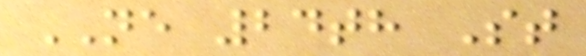NE 24th St
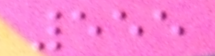555
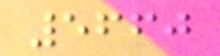5660
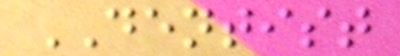DENTIST
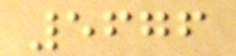5676
